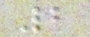2
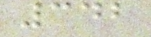342
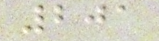201
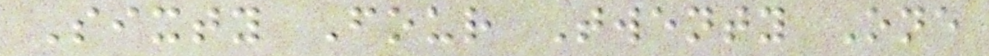Sixty Four Twenty One
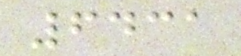6431
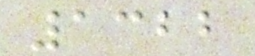1322
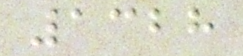1328
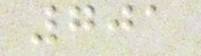701
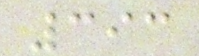393
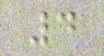4
